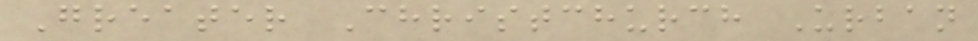Greater Christchurch Urban
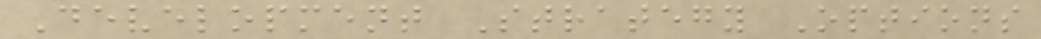Development Strategy Options
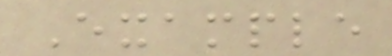Example
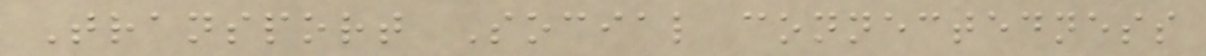Transport Social connectedness
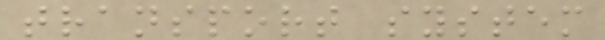transport system
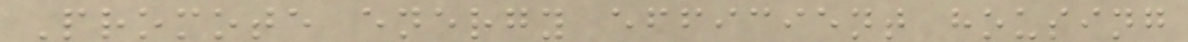Promote energy efficient housing
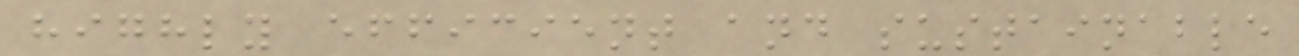highly efficient and sustainable
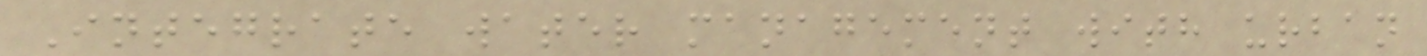Integrate water management with urban
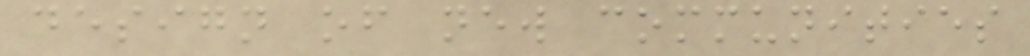design of new communities
